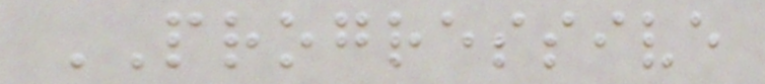PROGRESSIVE
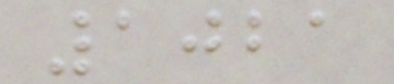1021
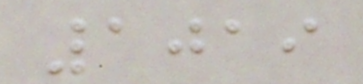1019
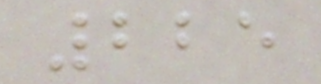225
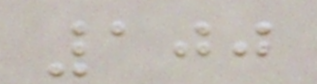100
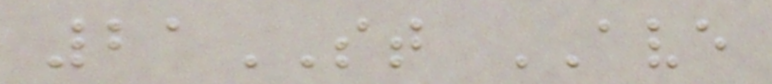21ST AVE
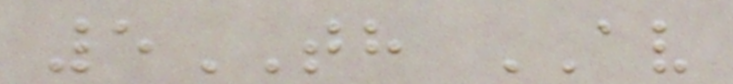5TH AV
